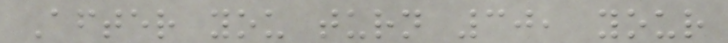After you turn 30, your
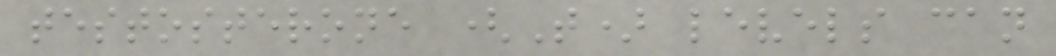testosterone (T) levels can
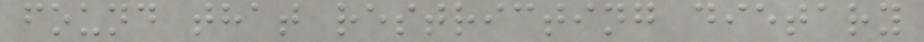found that restricting dietary
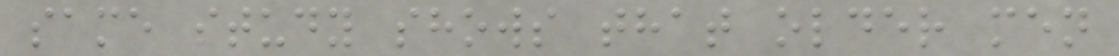same study shows that older men
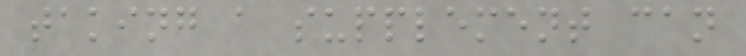taking a supplement can
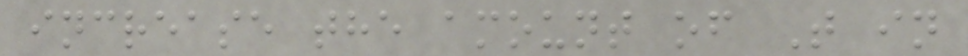increase the amount of T in
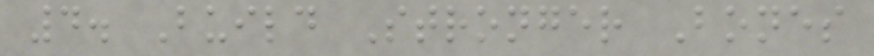4. Build Stronger Bones
